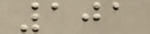101
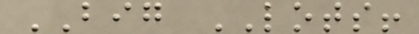BIG LOTS!
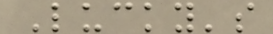Lucky's
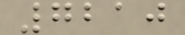7210
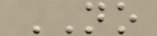NO
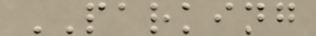PARKING
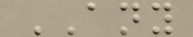ANY
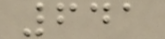641
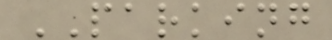PARKING
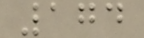174
